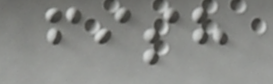fish
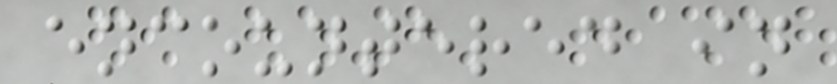encountered in
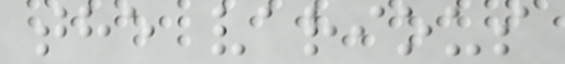the various
